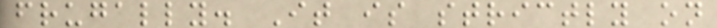frugally. It is strictly on
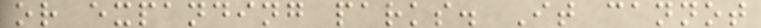or expanding parks. It cannot
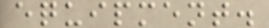equipment.
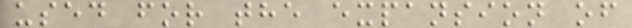used for the expansion of
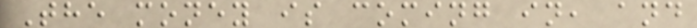The money is coming in, and
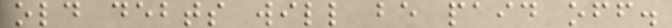old debts will be paid off.
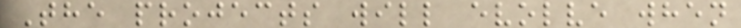The projects will evolve when
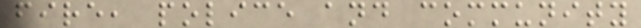fire, police and community
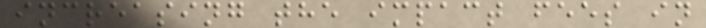increasing the impact fees in
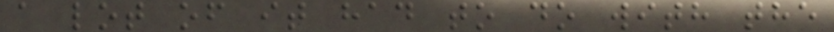a lot of it had to do with the
